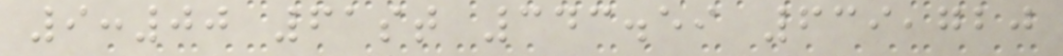9:00 61st 343.59 639,720
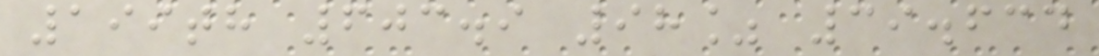199th 603.9 98% 39.634
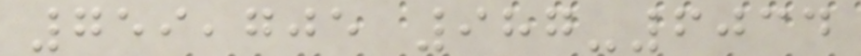759,705 987-6034
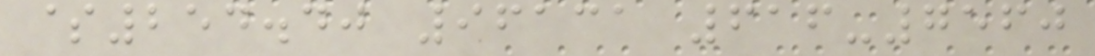$254.40 96131 616-7560
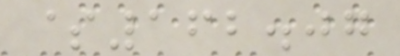$162.07
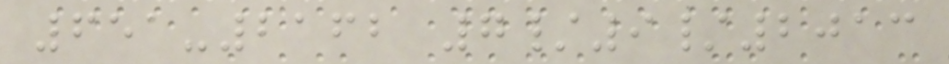651-2162 7/9/2013
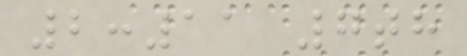2:11 7th
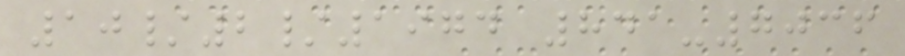10/2/1974 841-7036
